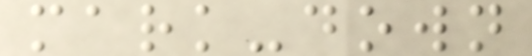mark-down
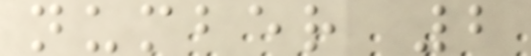number 2
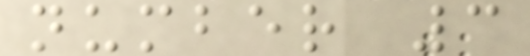number 3
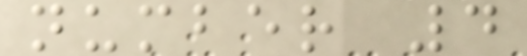number 4
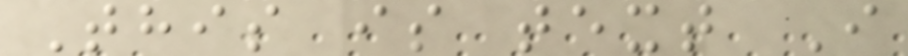This is text I
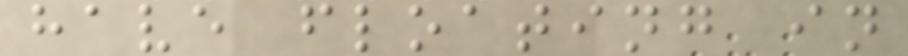have floating in
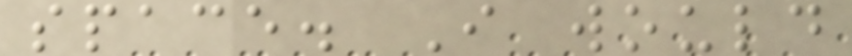space. I would
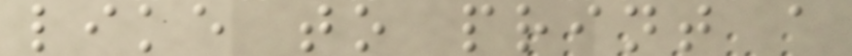like to print a
